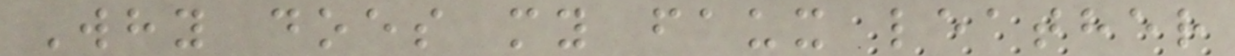Why does my faux leather
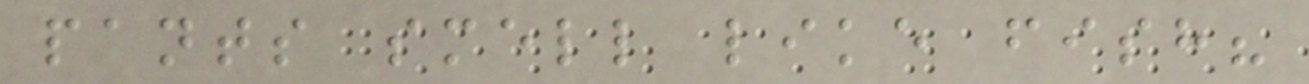pants smell like fish?
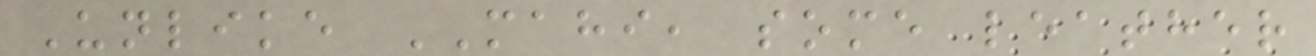Unlike MAHI, some leather
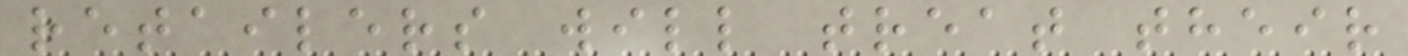retailers will treat their
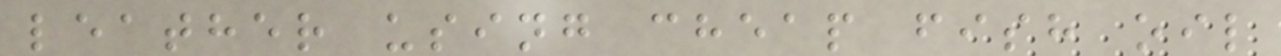leather using cheap fish oil
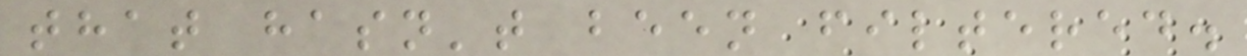that hasn't been filtered.
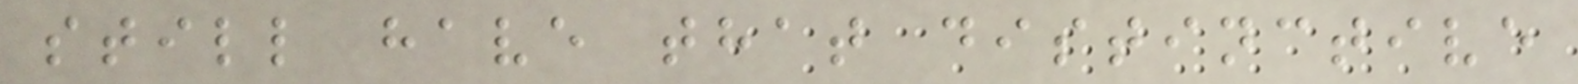still have that distinctive
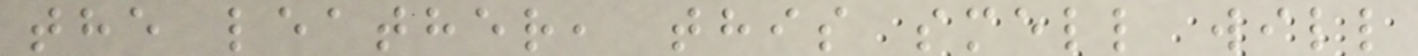the leather, this smell will
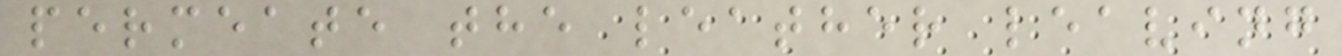permeate the leather leaving
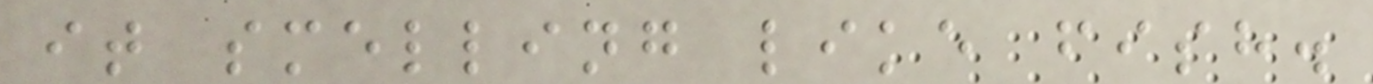it smelling like fish.
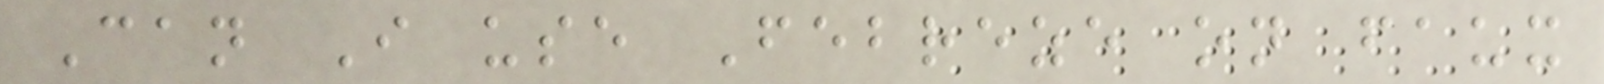Can I use Febreze on faux
